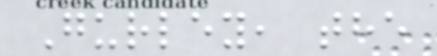Gurley, the
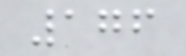176
